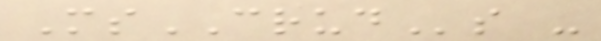MsCRUDs -
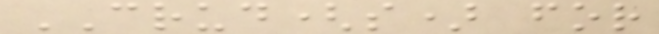CRUD(s) for
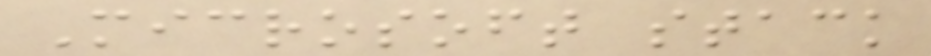Microsoft stack
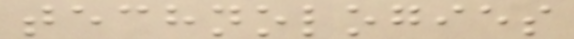technologies
